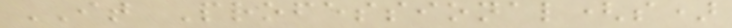IT Professional(s)
